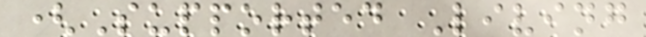(Supported Living
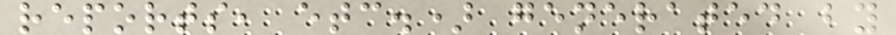reports, etc.) generated by
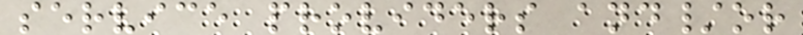service providers and/or
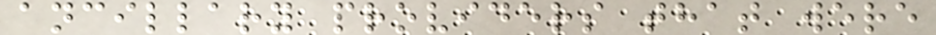ancillary providers that were
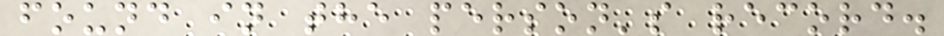found in the person's record.
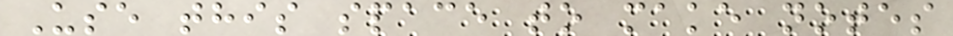Use this space to make notes
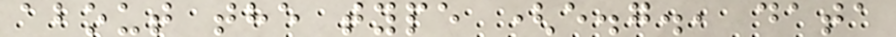about the type (e.g., data
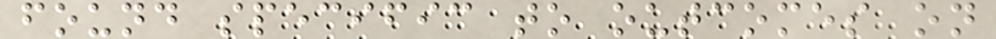found specific to outcomes on
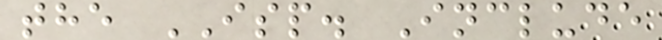the ISP. Include
